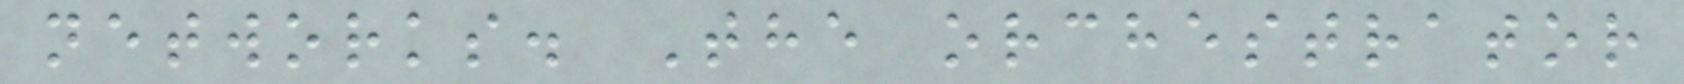networks. The orchestrator
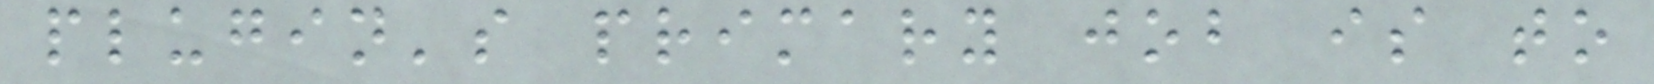plugin's primary job is to
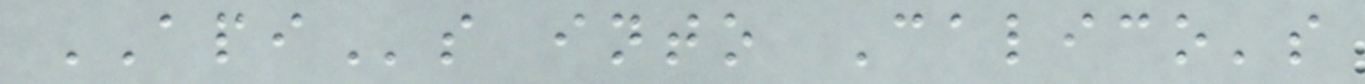APIs into Calico's
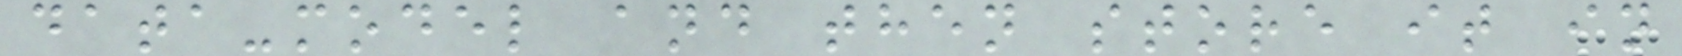data-model and then store it in
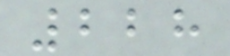228
